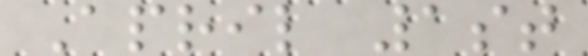April 1st
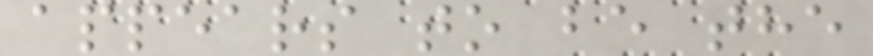appears to be the
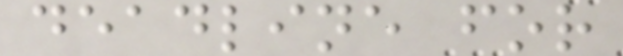deadline for
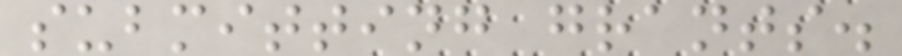submitting grants.
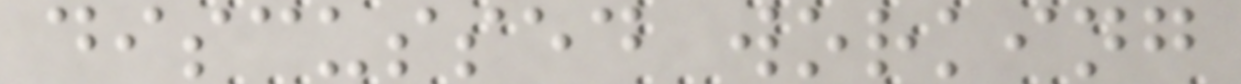discussed working
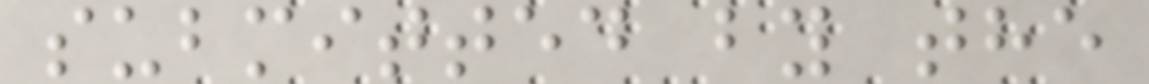submitted by the
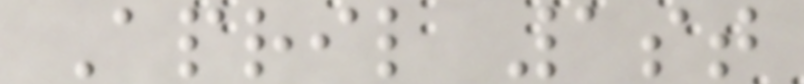April 1st
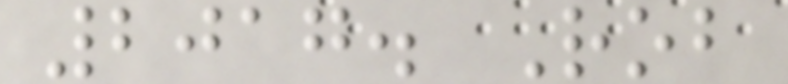2017. Rob
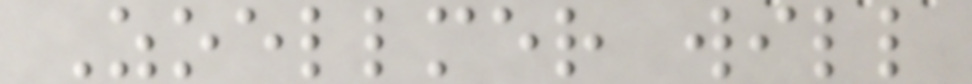Zoellmer will
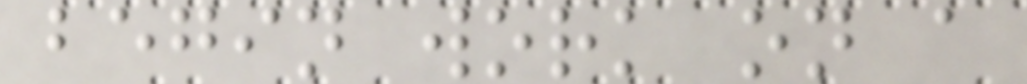begin work on a
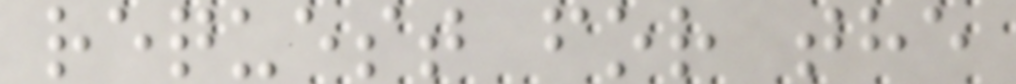request for the
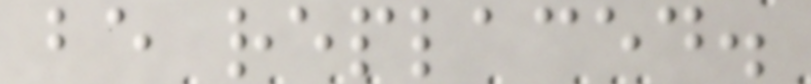be replaced.
